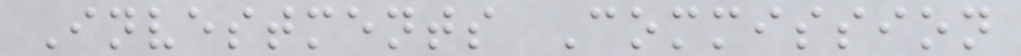Investments Commission
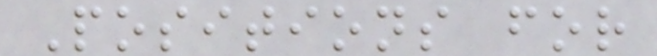Positions for
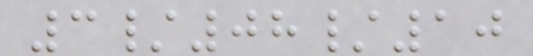3/08/10
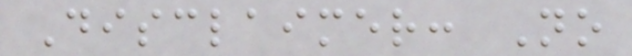Disclaimer: No
